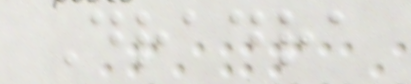Dradra
